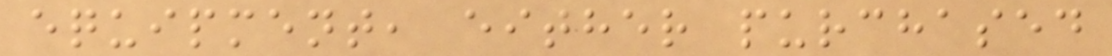equipment, either purchased
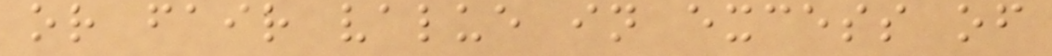or fair value in excess of
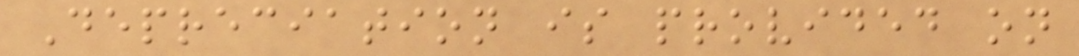Depreciation is provided on
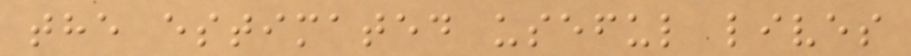the estimated useful lives
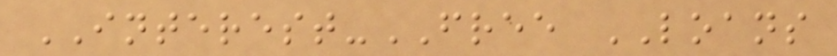INTEREST-FREE LOANS
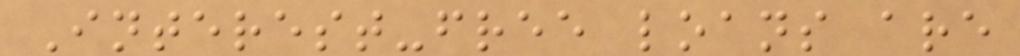Interest-free loans are
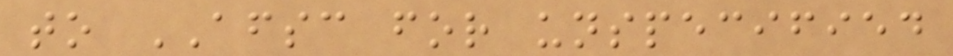to AFSC for unspecified
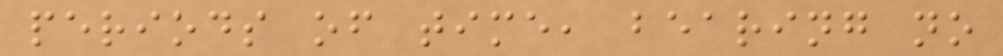periods of time, bearing no
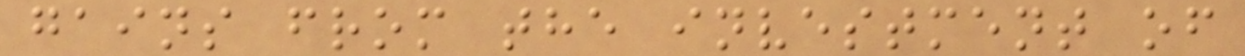gains from the investment of
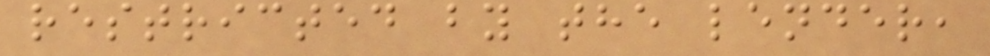restricted by the lender,
